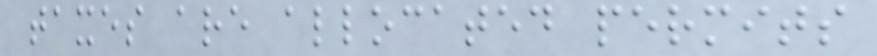taxes are allocated permits
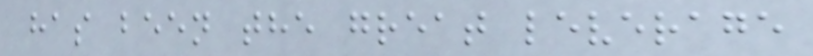has been the great leverage
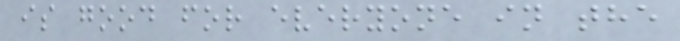is good for everyone in the
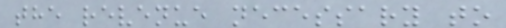the revenue necessary to
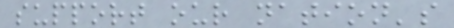support our nation's
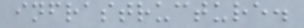infrastructure.
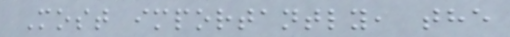Most importantly, the
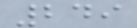249
